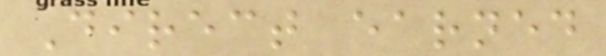Direct earned
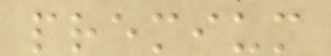premium
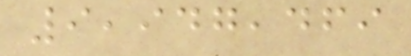9,947,469
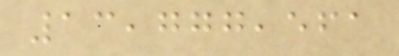13,777,561
